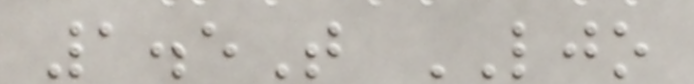1.5T LJO
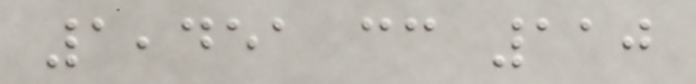1,451 cc 110
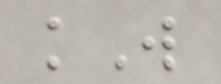kW
